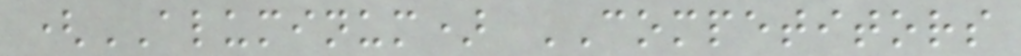(ALUMINUM) COMPETITORS
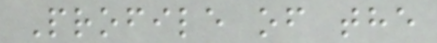Profile of the
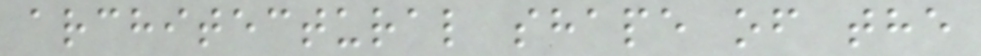architectural shape of the
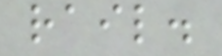rail.
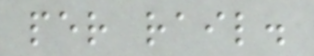per rail.
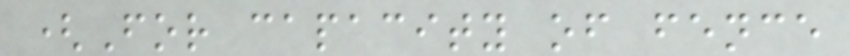(For capacity of fence
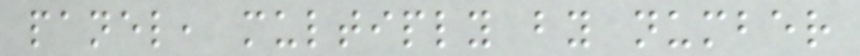panel, multiply by number
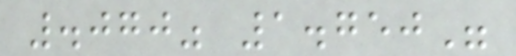.070" 1.750"
